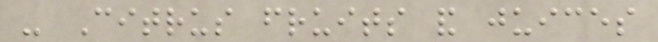- Citrus fruits and juices
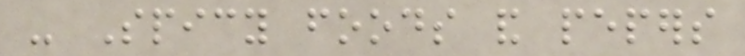- Spicy foods and pepers
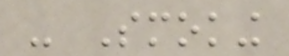- Smoking
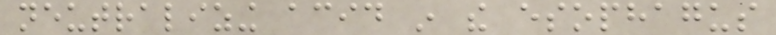neutralizing acid in the esophagus
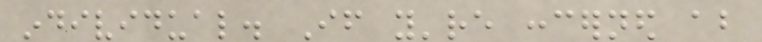individual. If you're concerned about
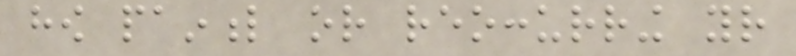how painful or reoccurring your
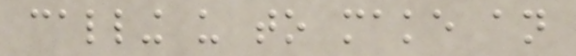calling us to make an
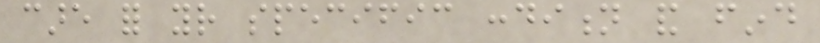care for your specific condition and find
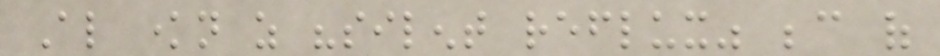Also known as "silent reflux" because of
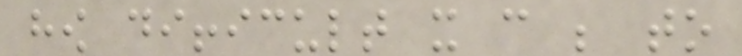how difficult it can be to
